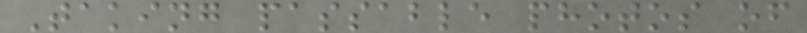Taking passable photos of
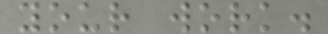your work.
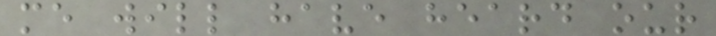me will have heard our
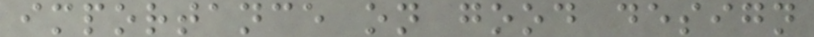importance on good design
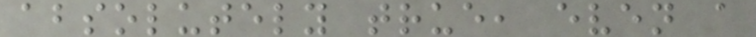absolutely true, even a
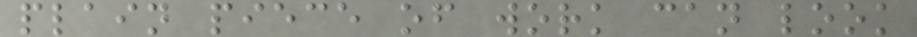plain piece of work can look
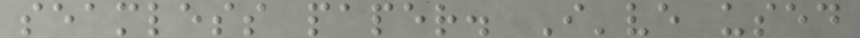seamless paper. I've used
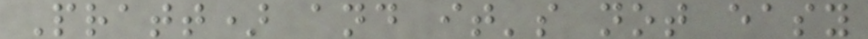Pratt) and it's not easy
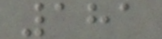181
